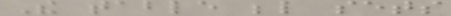The table below sets
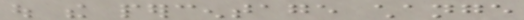out the percentage change
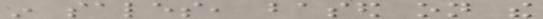in sales, based on the
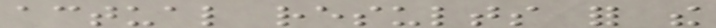actual results for the
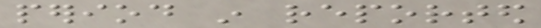period in reported
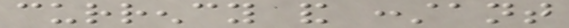currency and constant
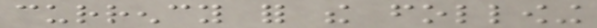currency for the following
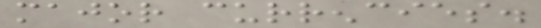major currencies.
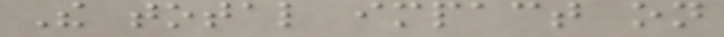The total impact on
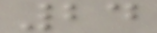24
